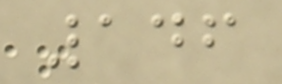146
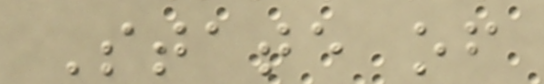State of
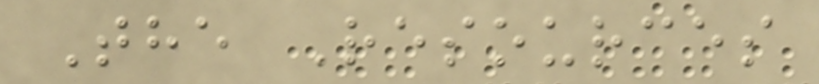The Resources
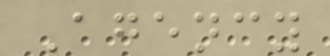Agency
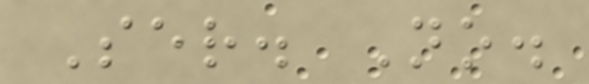Ser. No.
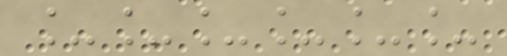______
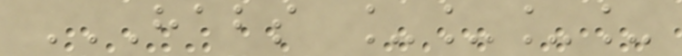HABS ____
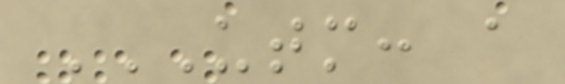UTM: A
